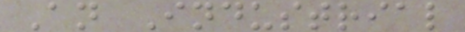An Industrial
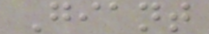Giant
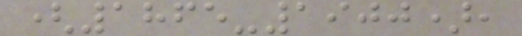(1865-1900),
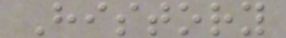History
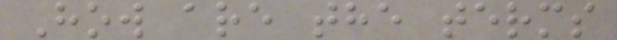How are the terms
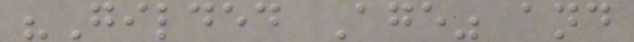"Gilded Age" and
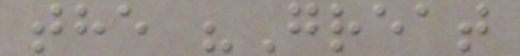the "Great
